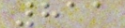811
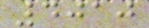4010
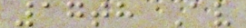17th Av
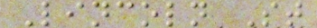Lincoln St
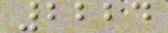2224
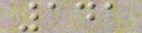141
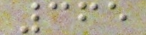365
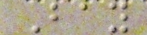Bay
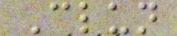Clun
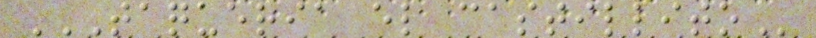TAQUERIA EL CASTILLITO
